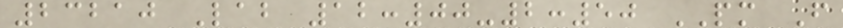23210 Lab 12:00-2:50 PM F
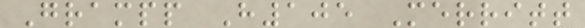Grampp H105 Merritt
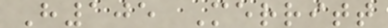H105 Merritt
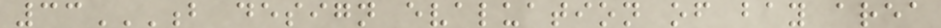33B DESIGN EVALUATION OF BAY AREA
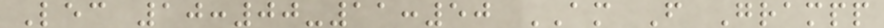Lec 10:00-11:50 AM F Grampp
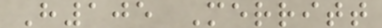H105 Merritt
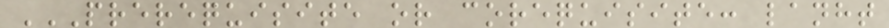PREREQUISITE OR COREQUISITE: LANHT
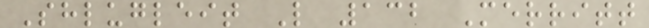Shlugleit L 132 Merritt
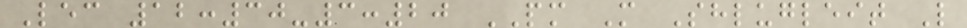Lec 12:30-3:20 PM M Shlugleit L
